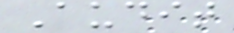Audit
